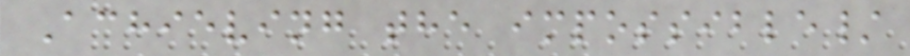Achieving the impossible/
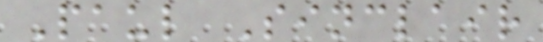Paul Sinclair
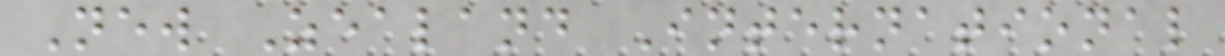New Zealand International
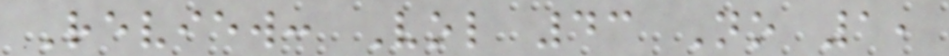Review: Vol 43 No 1,
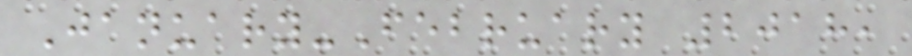January-February 2018,
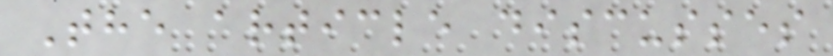The article discusses
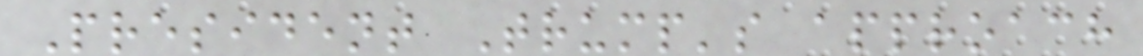President Trump's approach
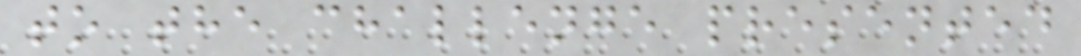to the challenge presented
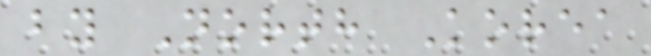by North Korea
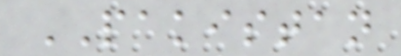PAKISTAN
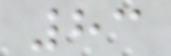83
